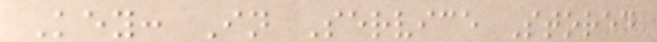Key: In Service Stored
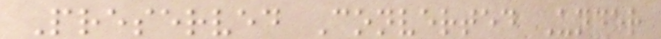Preserved Converted Under
